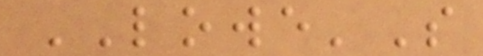LOWE'S
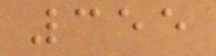355
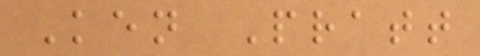Ken Pratt
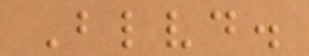Blvd.
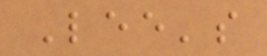Lee's
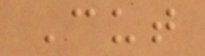Cut
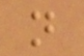n
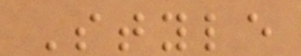Style
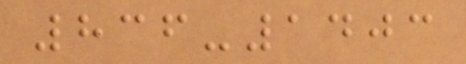836-1403
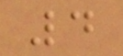4
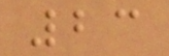23
